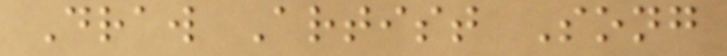Draw Artist Song
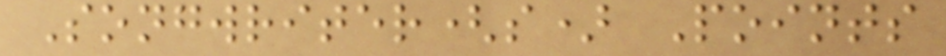Songwriter(s) Points
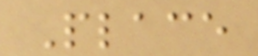Place
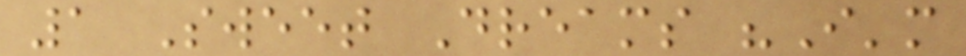1 Sweet Dreams "I'm
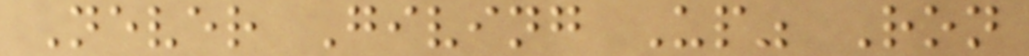Never Giving Up" Ron
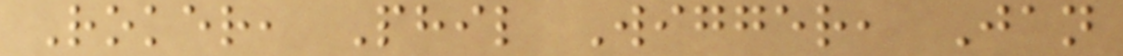Roker, Phil Wigger, Jan
